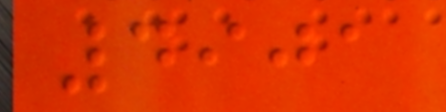4901
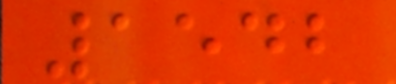1542
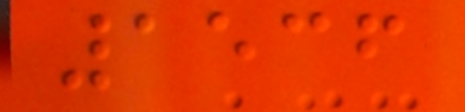1536
